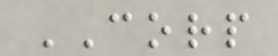CORP
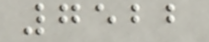7522
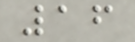16
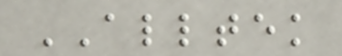ALLTEK
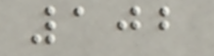102
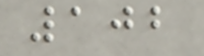102
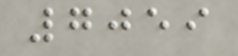7059
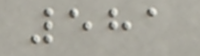581
